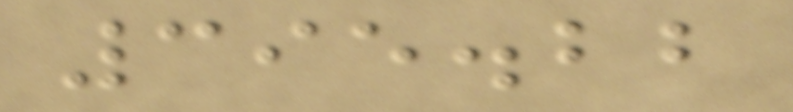395.22
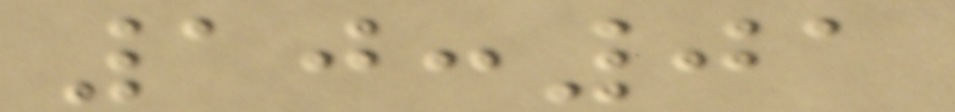10:01
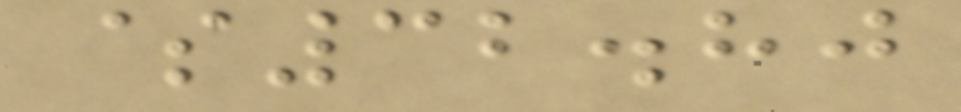$32.80
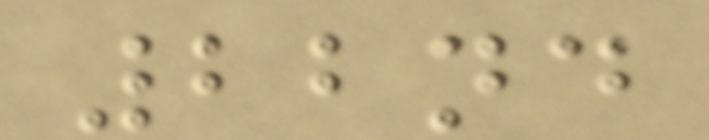22nd
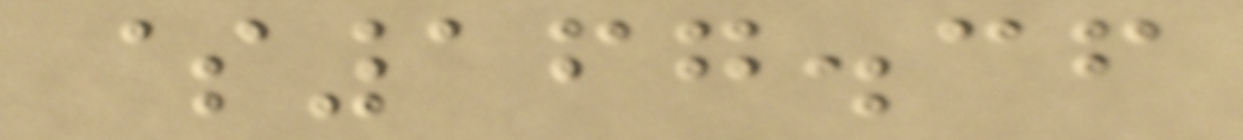$167.36
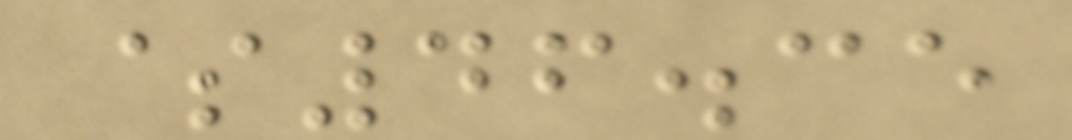$46.35
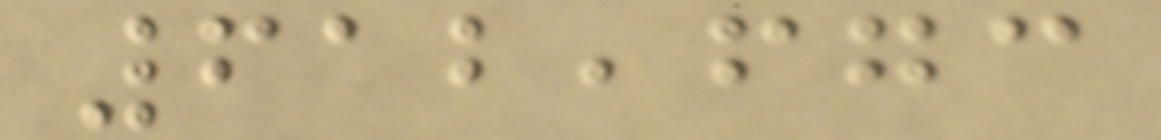612,673
